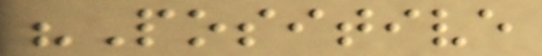"Positive
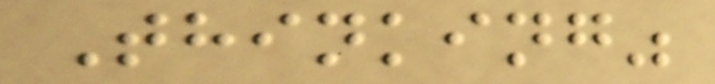Thinking"
